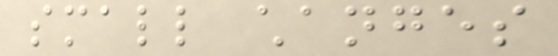small changes
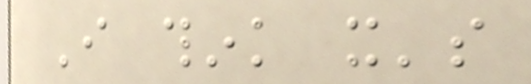I think it's
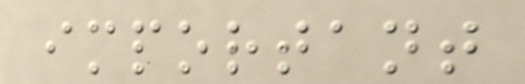important
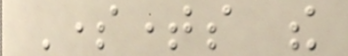Sometimes the
